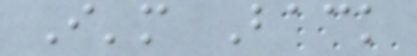I'm Back
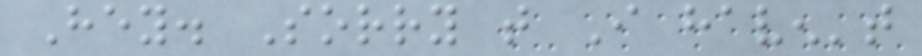Hey. Sorry that I haven't
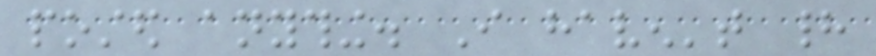posted anything. I haven't had
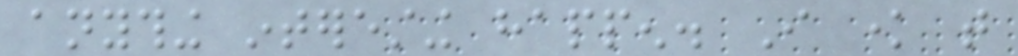anything interesting happen. I know that
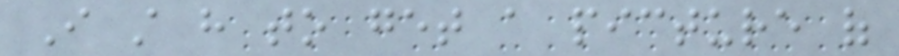I still have to get a picture of
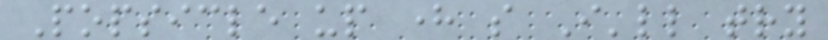Popsicle up here so I'll try
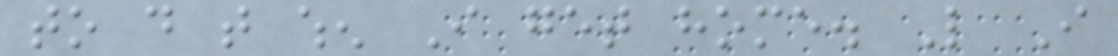to do that when I get home. Like I
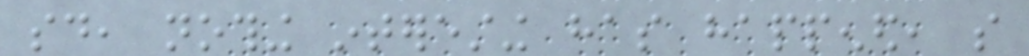said, nothing interesting has happened, so
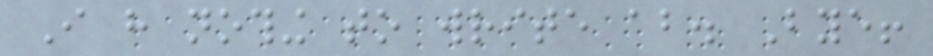I have nothing to write about. Bye!
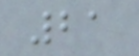21
